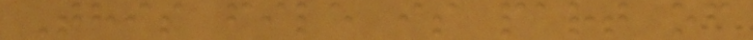This file is part of
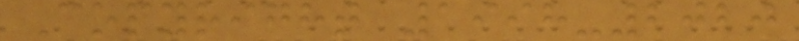Copyright 1998-2020
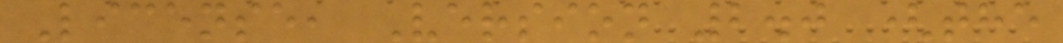License, Version 2.0 (the
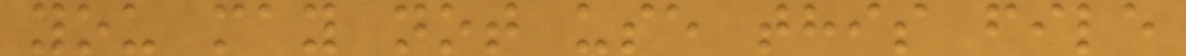you may not use this file
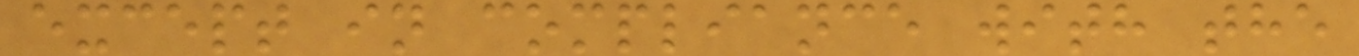except in compliance with the
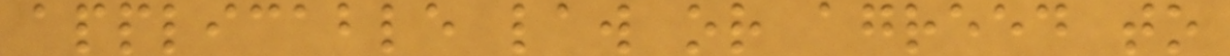applicable law or agreed to
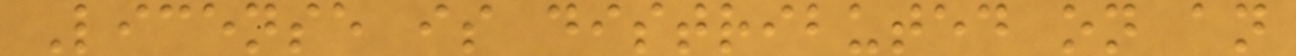License is distributed on an
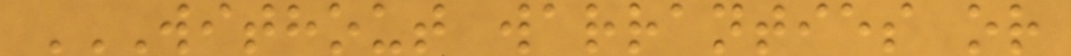WITHOUT WARRANTIES OR
